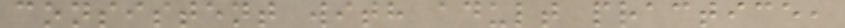consistent with adult practice,
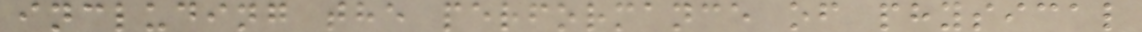including the performance of physical
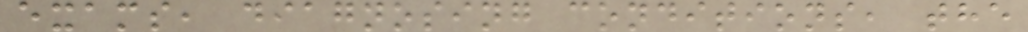exams, diagnosing conditions, the
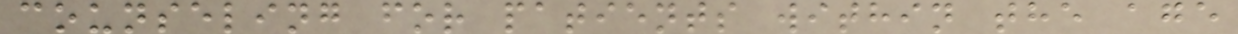counseling for patients within the age
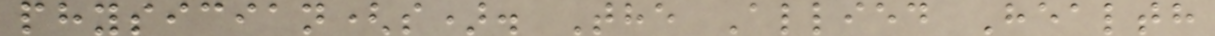physician(s). The Allied Health
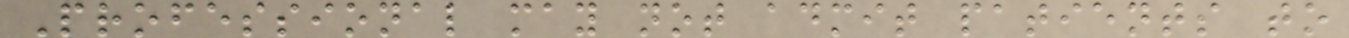Professional may not admit patients to
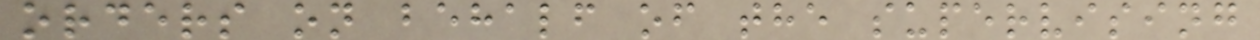orders on behalf of the supervising
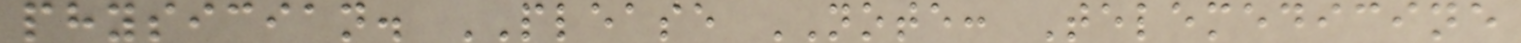physician. PLEASE NOTE: Telemedicine
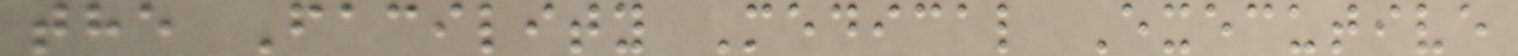the Facility Medical Executive
